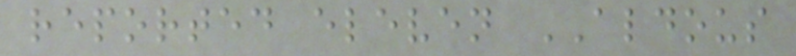reported eleven ALDOUS
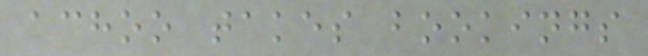achoo takes bookings
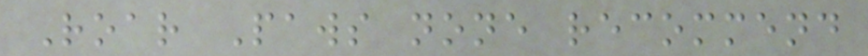Roar Paws none recommend
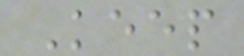Keep
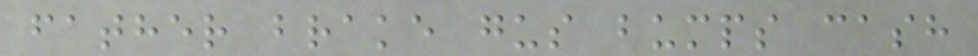father brake gus bumps cash
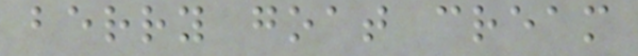berry goat cream
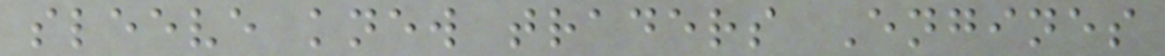sleeve knew traders Engines
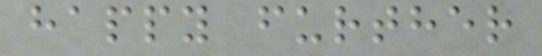happy further
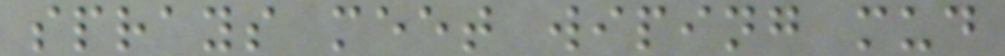sprays meet wiping mud
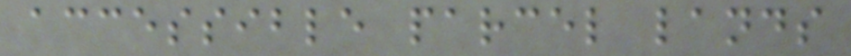accessible parcel lands
